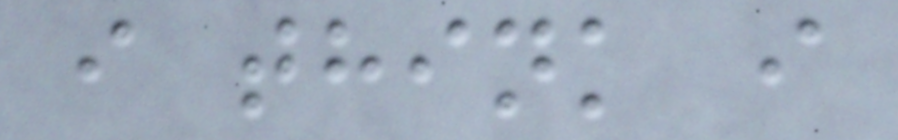i think i
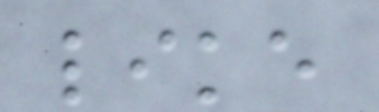like
